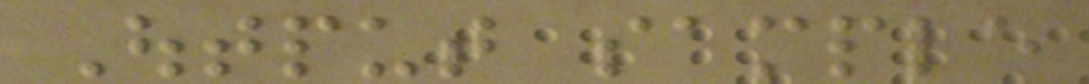Output sample
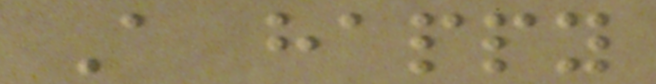A happy
